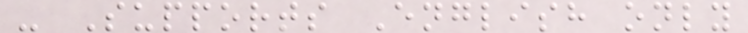- Supports English only
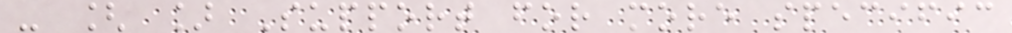- [ ] Support for more specific
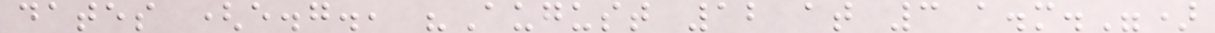dates (e.g., "August 12 at 3 a.m.")
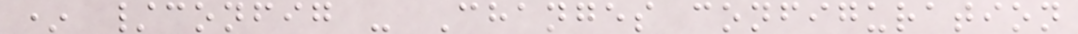* /config - Changes configuration
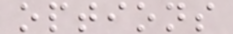options
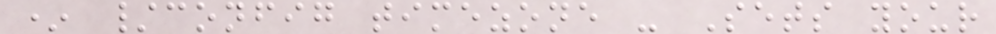* /config timezone - Sets your
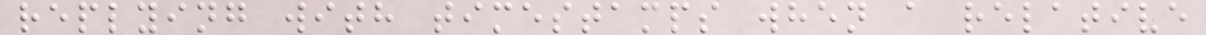replying with timestamps when a relative
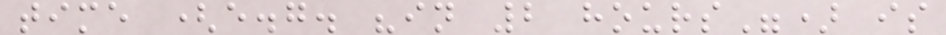time (e.g. "in 2 hours") is
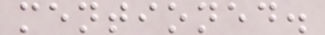mentioned.
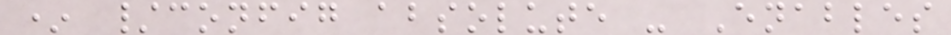* /config absolute - Enables
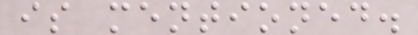is mentioned.
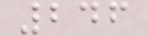246
